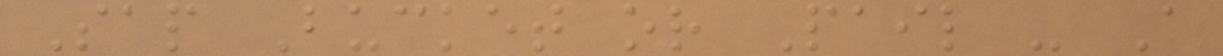Sap Bucket or Pail - A
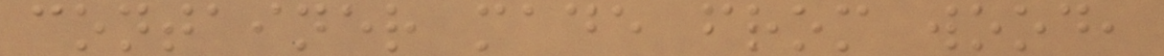container made from wood,
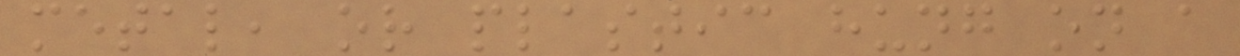metal, or plastic hung on a
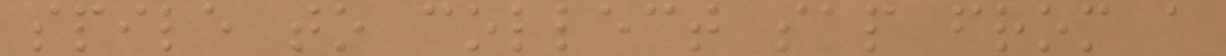spile to collect sap from a
